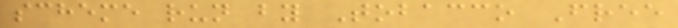scheme run by Tobacco Free
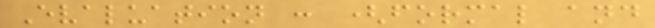Evaluation : (formal and
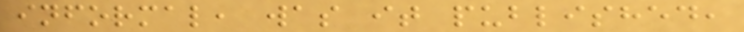informal, was it published,
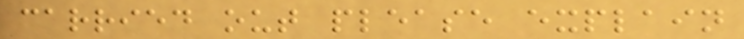carried out please explain
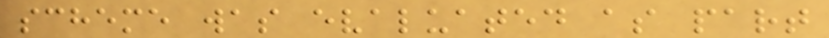scheme was evaluated as part
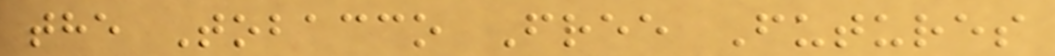the Tobacco Free Futures
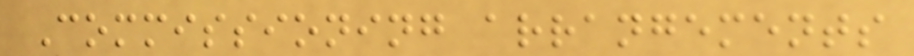Commissioning arrangements
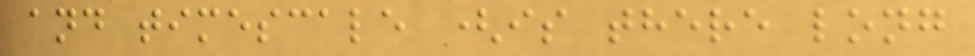and timescale (is there long
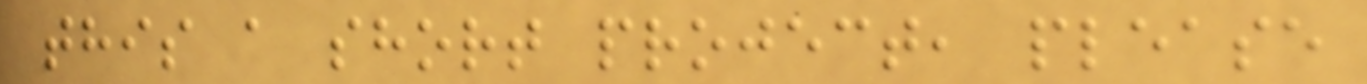this a short project, please
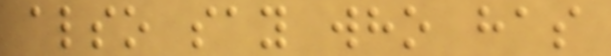also say who has
